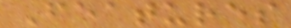Features
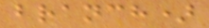branch)
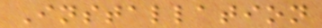Installation
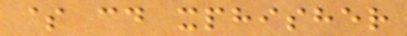$ cd xphisher
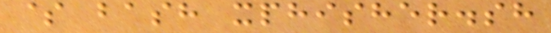$ bash xphisher.sh
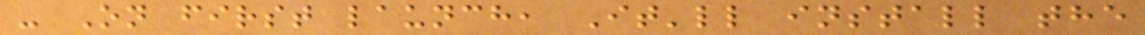- On first launch, It'll install the
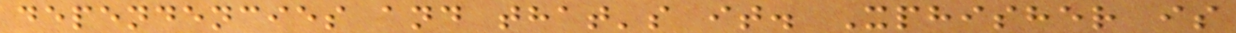dependencies and that's it. Xphisher is
